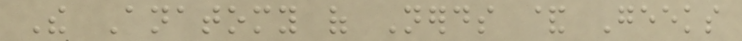The Anatomy of Nerds & Geeks
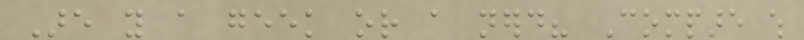Are you a geek or a nerd? Compare which
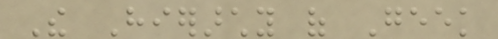The Hierarchy of Geek
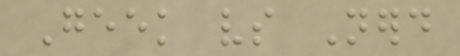Geek vs Nerd
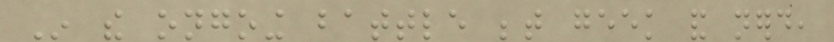In the ongoing battle between geek and nerd,
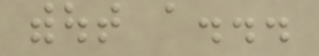without a...
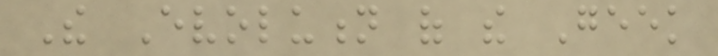The Evolution of the Geek
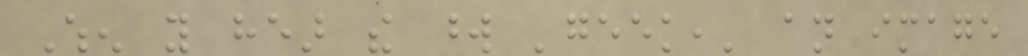When you hear the word 'geek,' an image
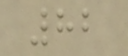82
